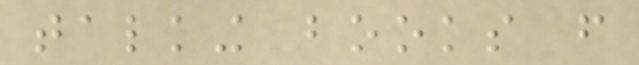talking books from
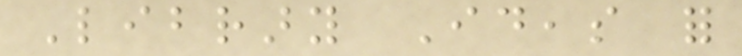Library Ideas for
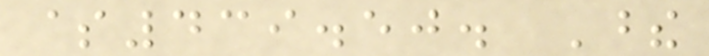$439.50. These
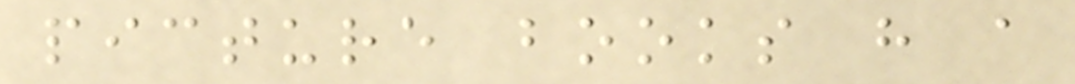picture books have a
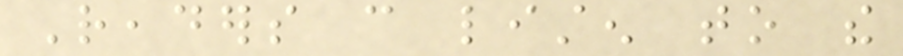Readers can listen to the
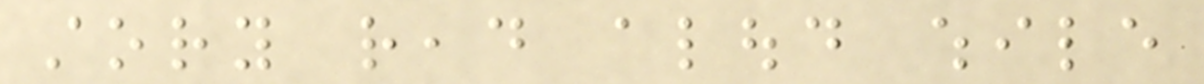story read aloud while
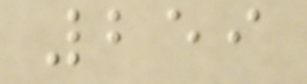259
